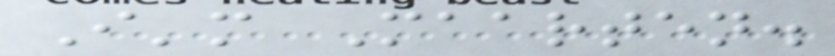I'm Maarten.
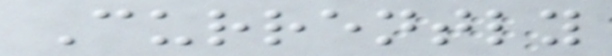Currently
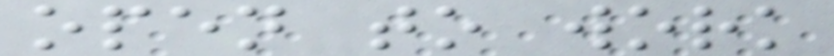open to work
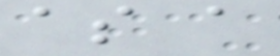as a
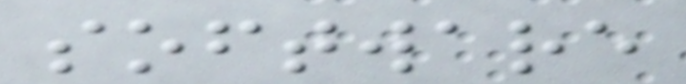software
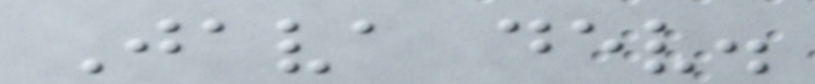Java dev.
